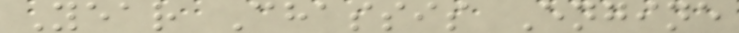Year Chassis Engine
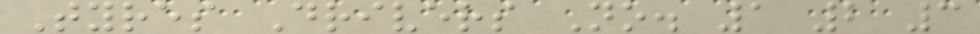Tyres Drivers No. 1 2 3
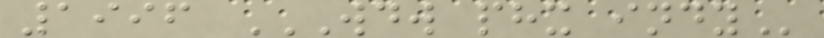1996 WDW PHX INDY
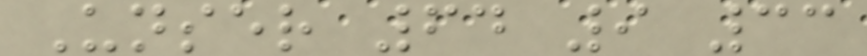Unser 64 9 33
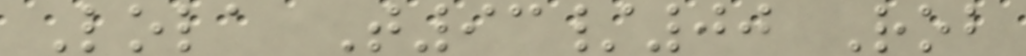Lola T93/00 Rob
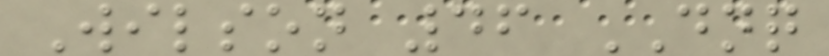Wilson 46 DNQ
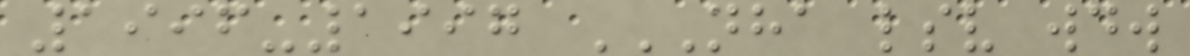1996-1997 NHA LSV WDW
